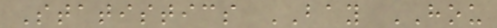Statistics BAY HOU
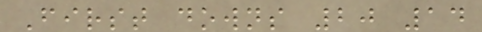First downs 20 14
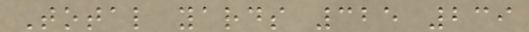Total yards 325 239
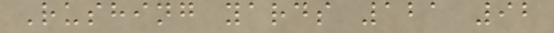Rushing yards 121 92
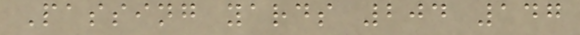Passing yards 204 147
